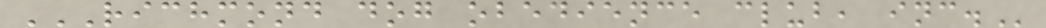RICHMOND DOG OBEDIENCE CLUB, INC.
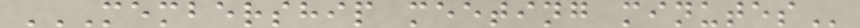MEMBERSHIP MEETING MINUTES
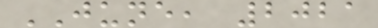JUNE, 2021
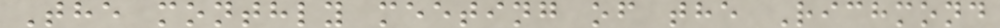The monthly meeting of the Richmond
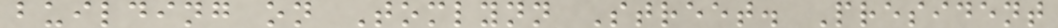building on Tomlynn Street. President
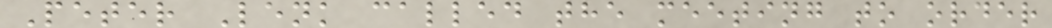Peter Lenk called the meeting to order
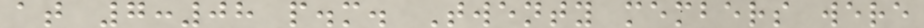at 7:08 p.m. Twenty members were
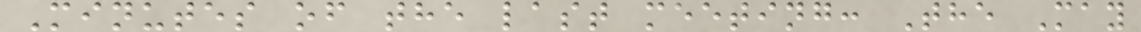Minutes of the last meeting: The May
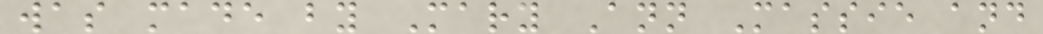was made by Mary Ann Massie and
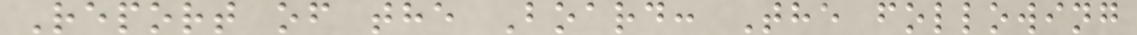Report of the Board: The following
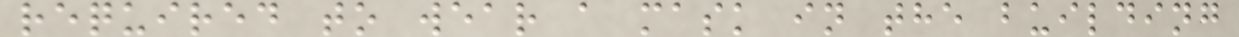required to wear a mask in the building
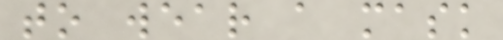to wear a mask
